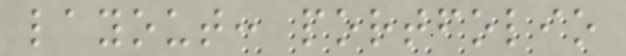layout: portfolio
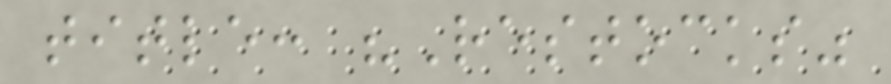title: "Restocks"
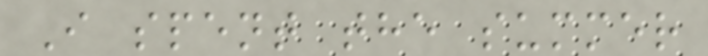I spent the summer
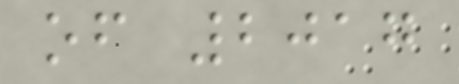of 2017
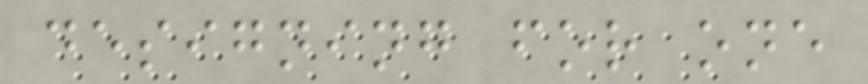designing for one
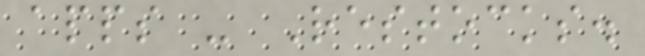apps - Restocks.
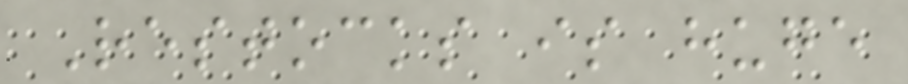Restocks is huge
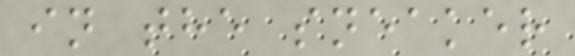in the sneaker
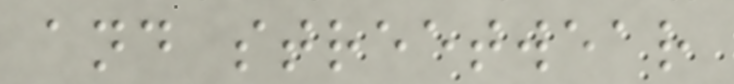and streetwear
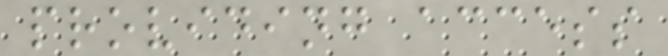providing access
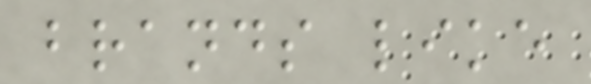brands like
